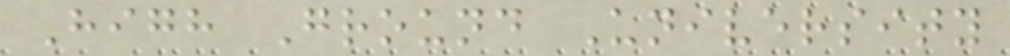High Ground University
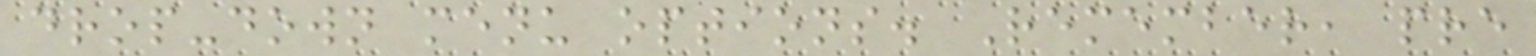drop-down menu options. Remember, pre
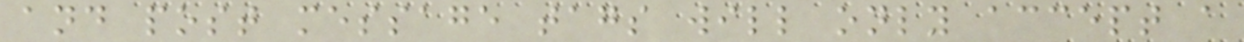and post message tags will only accept a
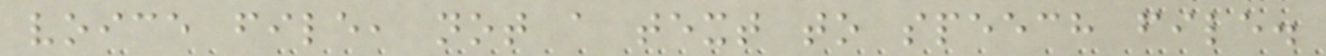voice file, not a text to speech file.
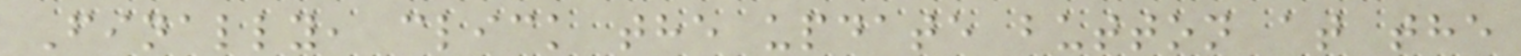Finally, click the update button at the
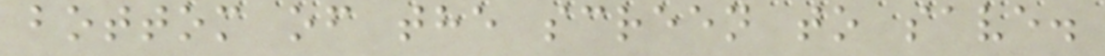bottom of the screen to save.
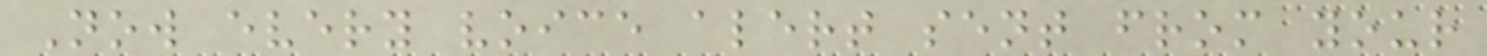Now every voice alert sent from your
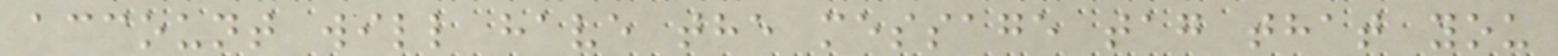account will have the message tag that you
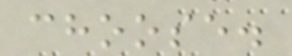choose.
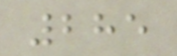285
